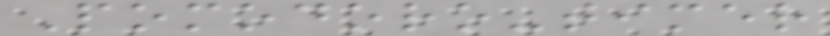Pomodoro-timer
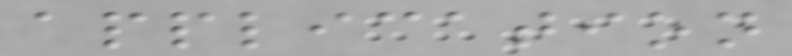application
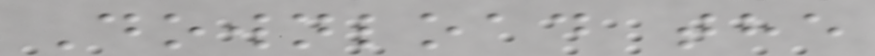Download the
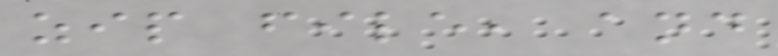zip file, and
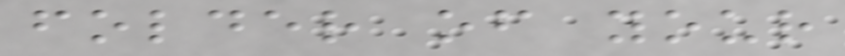folder of your
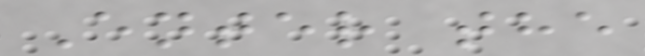Enter the
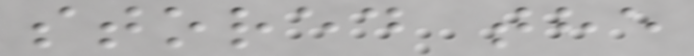stored the
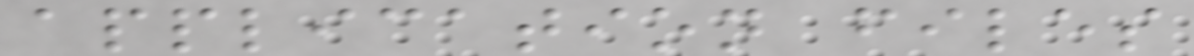application files
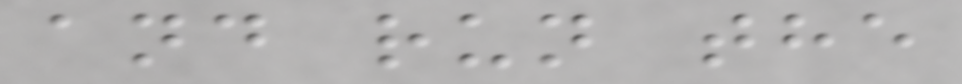and run the
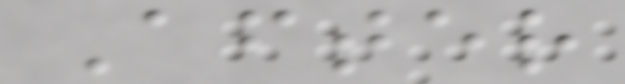After
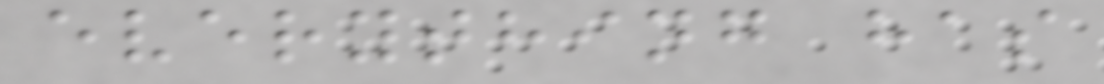everything has
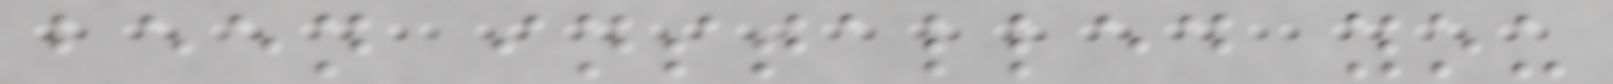been installed you
